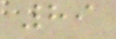89
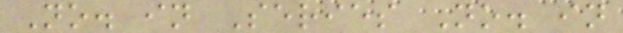No. in Series No. in
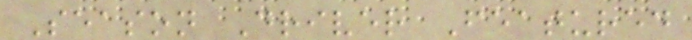Season Driver Featured
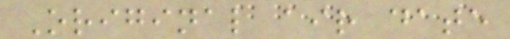Original air date
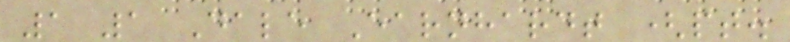1 1 Dale Earnhardt (pt.
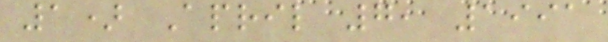1) April 7, 1991
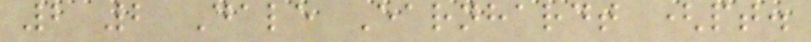2 2 Dale Earnhardt (pt.
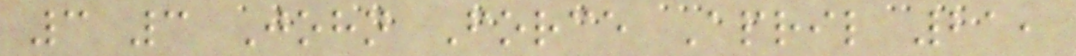3 3 John Force April 21,
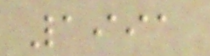1991
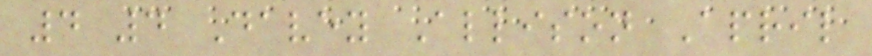4 4 Davey Allison April
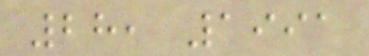28, 1991
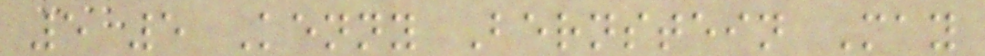5 5 Kenny Bernstein May
